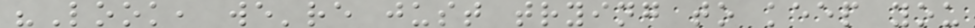"Look, we're just trying to keep you
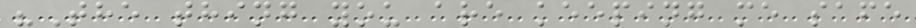"The thing you are keeping me safe
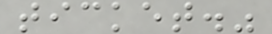ticket."
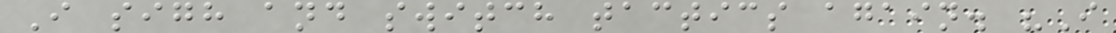I sigh and switch tactics again. "I
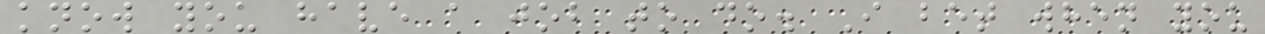know you have a job to do. I bet when you
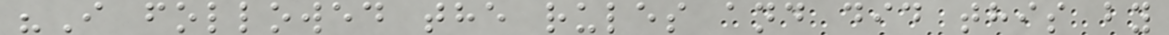"I followed the rules and did this by
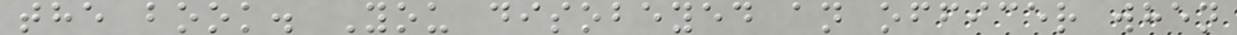the book. You disobeyed an officer when
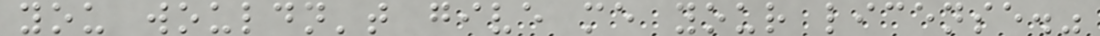you wouldn't give me your license."
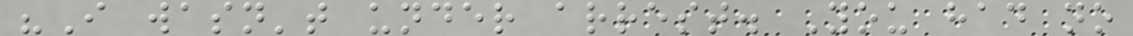"I wasn't under arrest. You had no
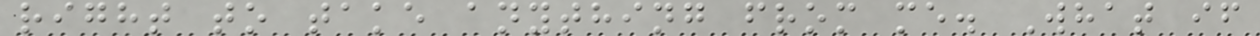right to take anything from me. What if
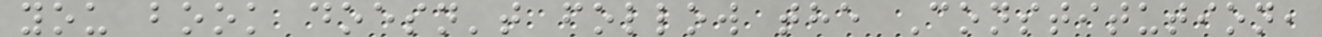you book doesn't follow the Constitution,
